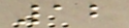12
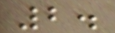2.
